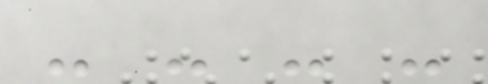- - - -
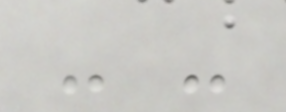- -
